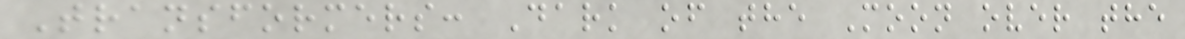Transformers: Dark of the Moon over the
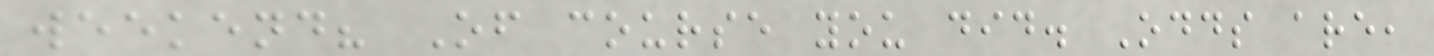weekend? Of course you did. Odds are,
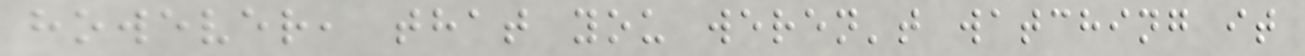however, that you weren't watching it
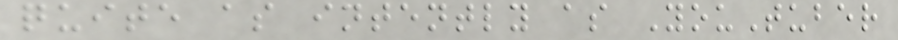quite as intently as YouTuber
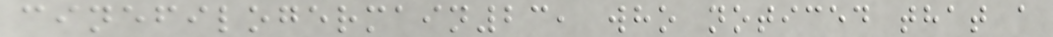cinefilogermain23, who noticed that a
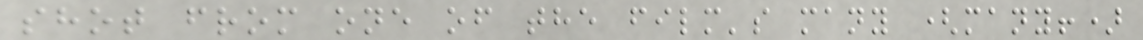shot from one of the film's many (many!)
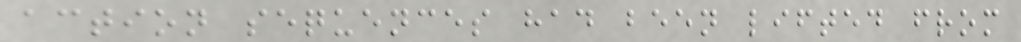action sequences had been lifted from
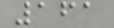161
